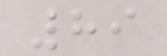89
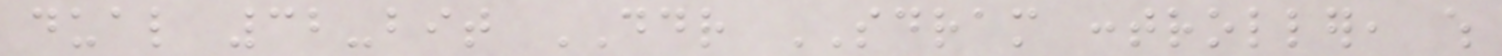dual 32-bit DDR SDRAM controller, which
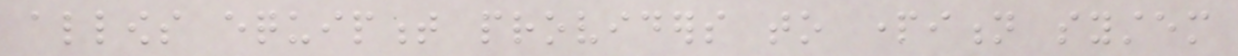allows equipment providers to partition system
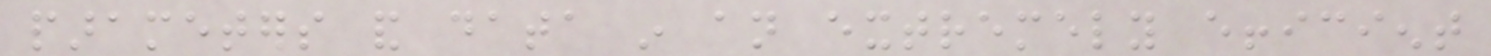parameters and data in an extremely efficient
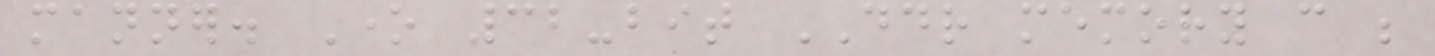manner. One 32-bit DDR memory can be
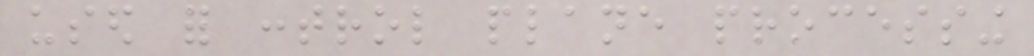used for control plane processing
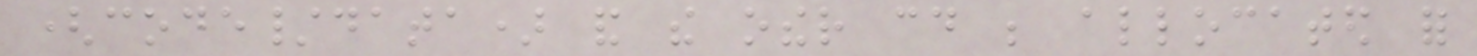(code/data) and the other could be allocated for
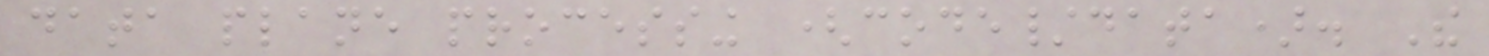data plane processing (code/data). The
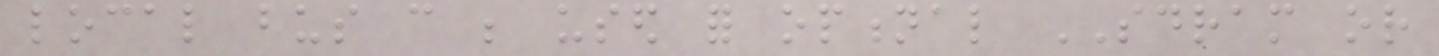local bus can be used for optional SDRAM or
